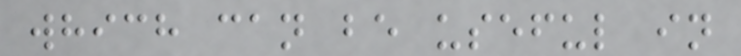which can be useful in
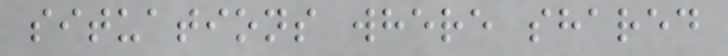situations where shared
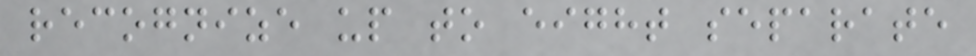recognize up to eight separate
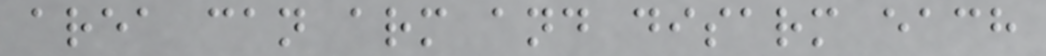area can arm and disarm each
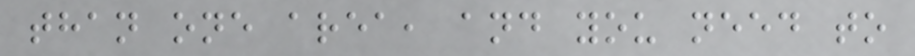than one area, and you need to
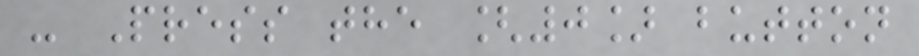- Press the [0] button
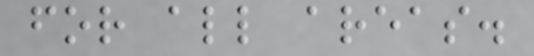for all areas.
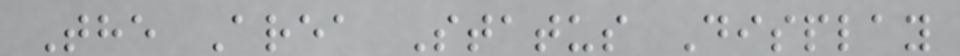The Area Status Display
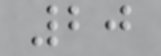20
